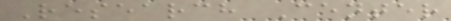Research Center
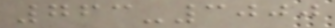763-3000
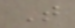T
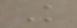K
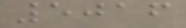5016
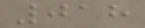018
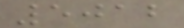5012
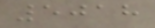5018
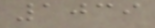1039
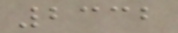2332
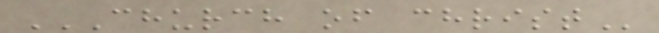CHURCH OF CHRIST
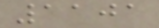1101
